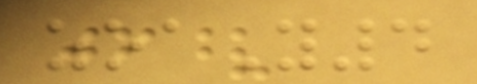zoaY4
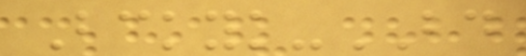Bckyk-BD
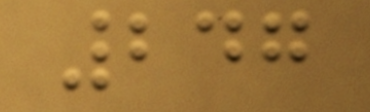247
